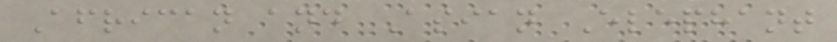African and Asian Elephant
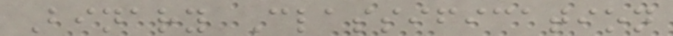Binary Classification
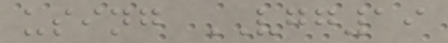using VGG19
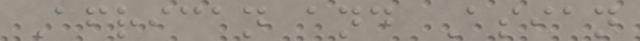African and Asian
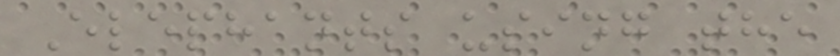Elephants using the
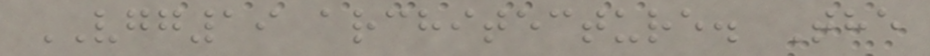VGG19 architecture. The
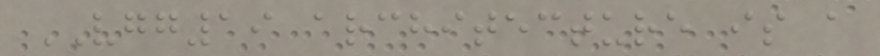VGG19 architecture is a
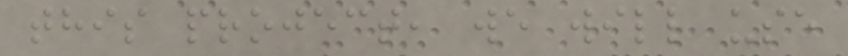this project, we will use
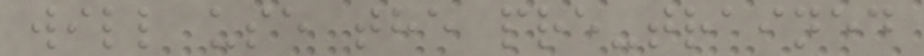will use the pre-trained
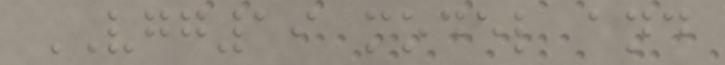VGG19 model and
